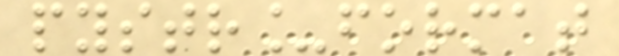pystr_format
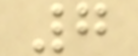7
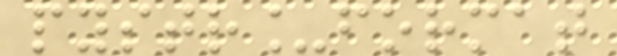pystr_format
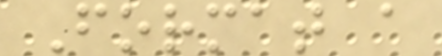Format a
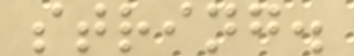string.
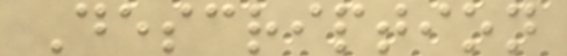Description
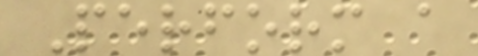Perform a
